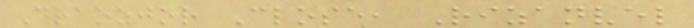Draozjor Close, Rizanvel
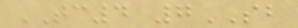TC4 7SB
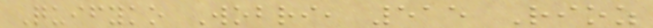Quifyko Wobri, 515 Rioz
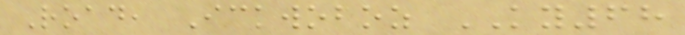Road, Ickwoboz KY68
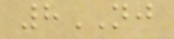8NJ
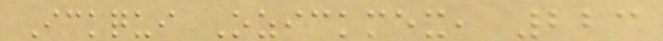Ickqui Ozickmex, 223
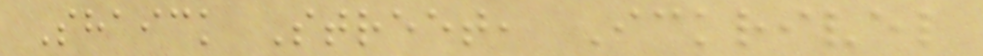Shaick Street, Ickrivel
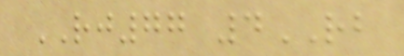RJ77 4RB
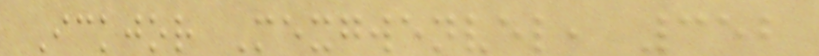Ickjor Mexgwenvel, 352
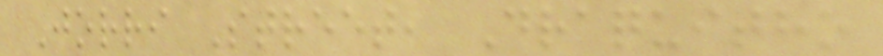Jorri Street, Draquitho
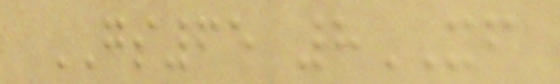GS65 8XF
